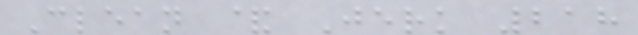Clean & Jerk 218
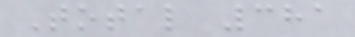Total 381
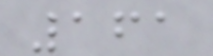161
